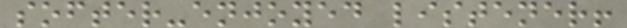softer-enjoyed listener!
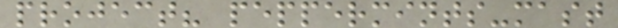project? peppermints-mast
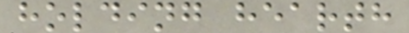holding hearth
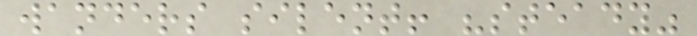wanders silent! "steady"
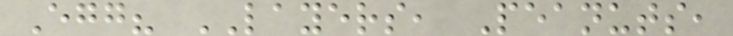Egg? LAYERS, Peanuts,
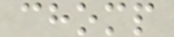chomp
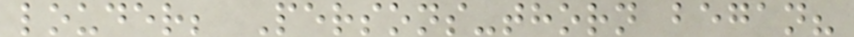louder; Persons-thorn began?
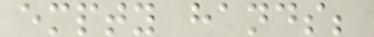empty hands;
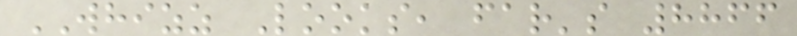WHIZZ Looks, far's 8866
